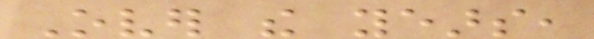Over the years,
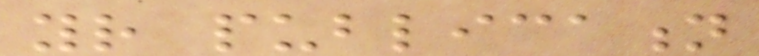your publication
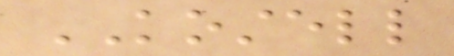KOSTELL
